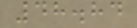48.84
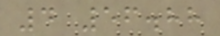4 56.88
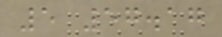5 57.17
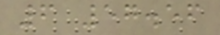6 57.56
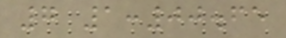7 1:00.65
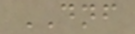DNF
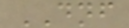DNF
